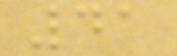41
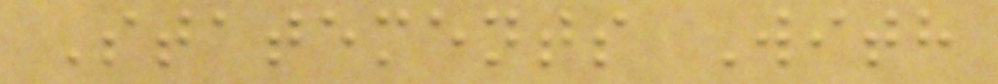Statements With
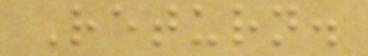Return.
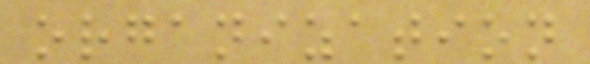organization
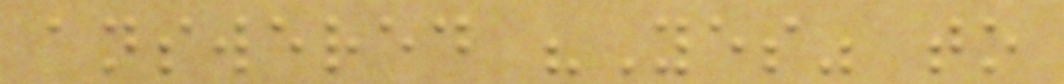answered "Yes" to
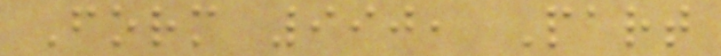Form 990, Part
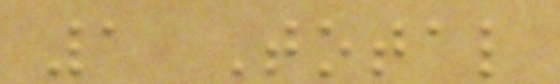1 Total
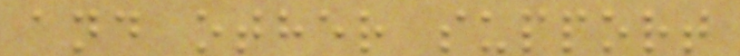and other support
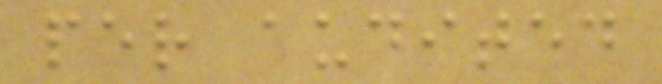per audited
